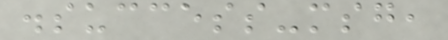.success-msg,
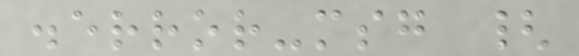.error-msg {
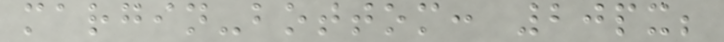margin-bottom: 20px;
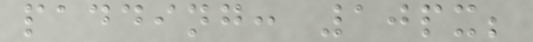padding: 10px;
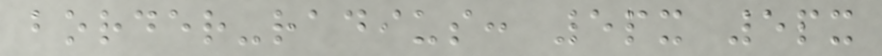border-radius: 5px 5px
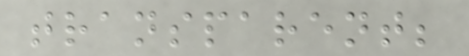transparent;
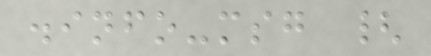.info-msg {
